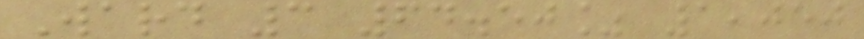Ward 3 64.50% 1,050
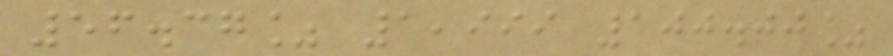56.37% 1,999 100.00%
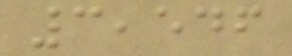3,546
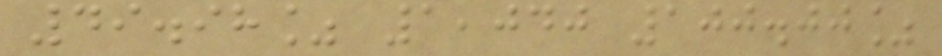49.98% 1,040 100.00%
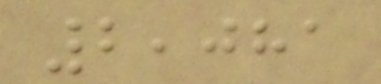2,081
